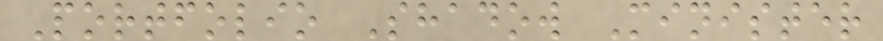Portfolio Shadow Minister
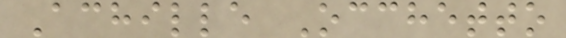Achille Occhetto
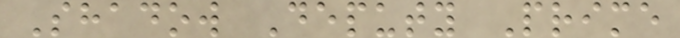Shadow Deputy Prime
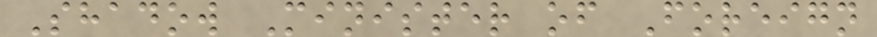Shadow Minister of Foreign
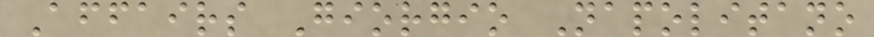Affairs Giorgio Napolitano
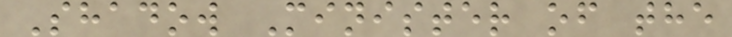Shadow Minister of the
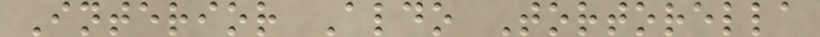Interior Aldo Tortorella
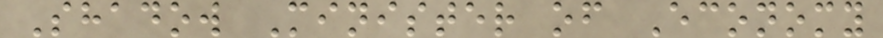Shadow Minister of Economy
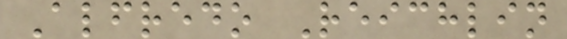Alfredo Reichlin
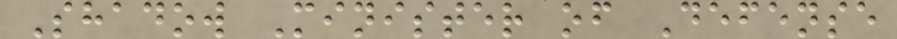Shadow Minister of Defense
